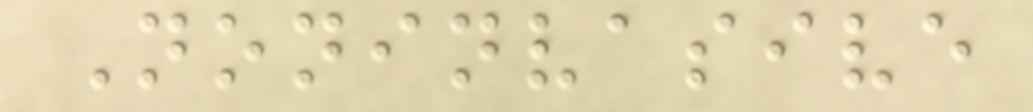Noninvasive
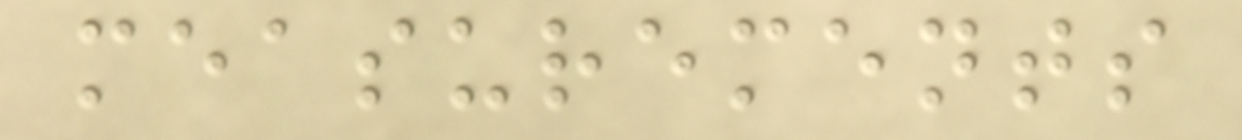measurements
